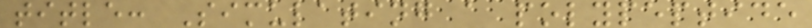title: Simulating a polypeptide
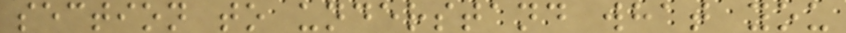section to understand what you
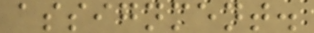assignment.
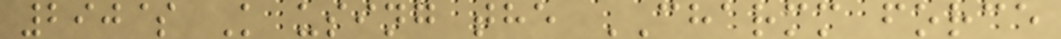290$ K using the CHARMM force
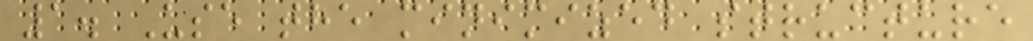1. Use the minimized structure
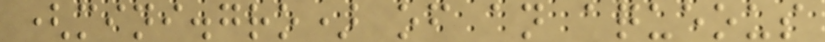(mini.gro) of an aqueous
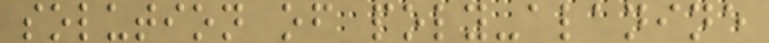solution of poly-alanine
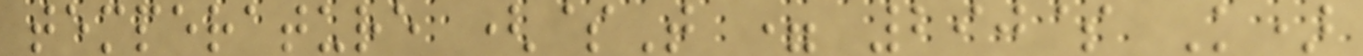temperature ($T = 290$ K)
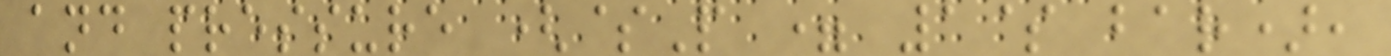and pressure ($P = 1$ bar),
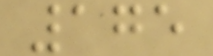175
